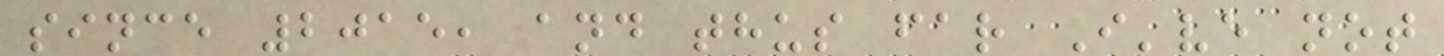since 2015, and thus far I've not
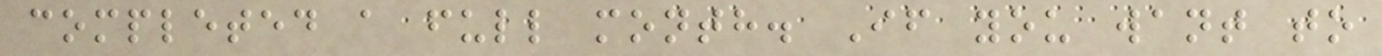completed a full month. If you want to
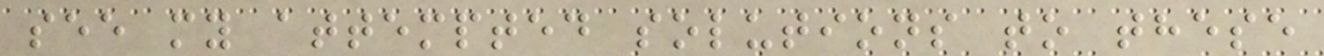see my attempted solutions to these
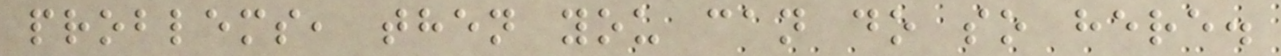problems, then you can do so here.
